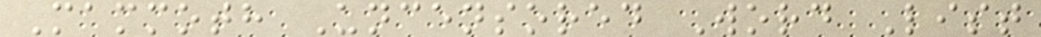Mammoth Uncensored Word List
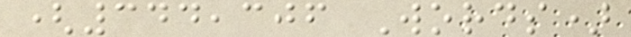(344,306 Words)
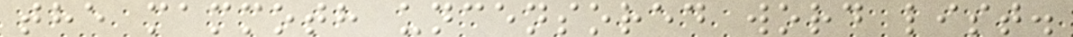the mammoth uncensored word list.
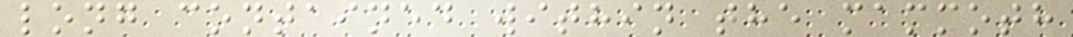long contained within the mammoth
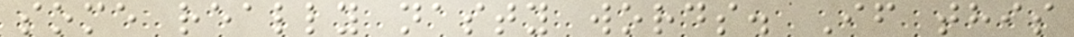some really nasty words. If this
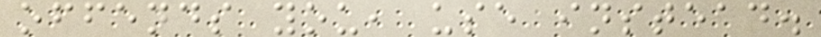offends you, use instead.
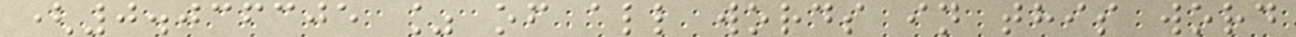(0.036305 % of all words in this word
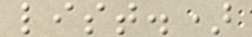list.)
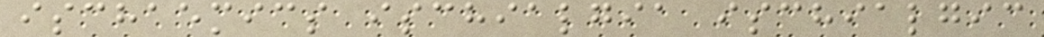ischaemics ischialgia ischialgic
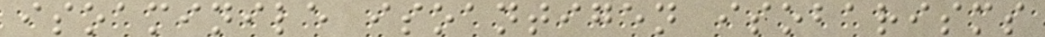isoaminile isoantigen isobarisms
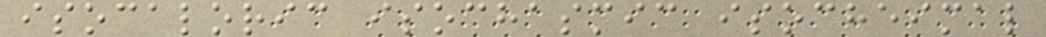isocaloric isochasmic isocheimal
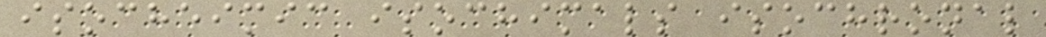isocheimic isochimals isochronal
